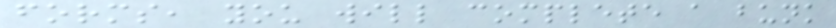forms, you will complete a bunk
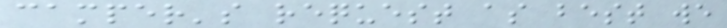camper's request as best we
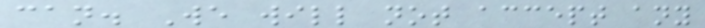can. We will not accept any
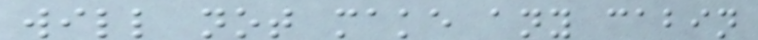will not make any cabin
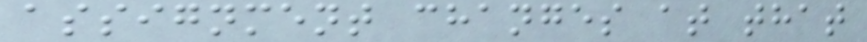assignment changes at that
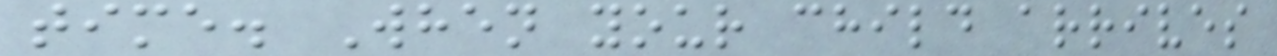time. When your child arrives
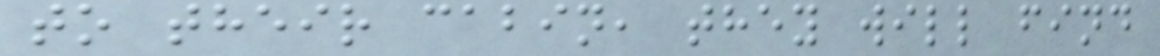to their cabin, they will find
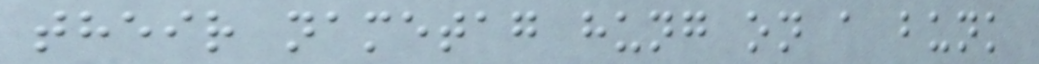their nametag hung on a bunk
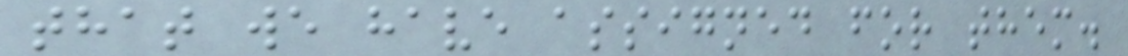that we have assigned for them.
